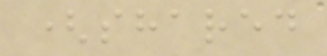(shared
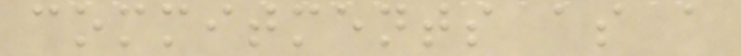commitments as a
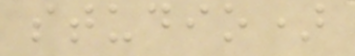studio)
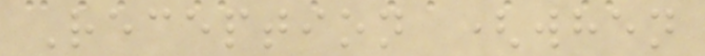Reception (when
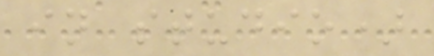in studio)
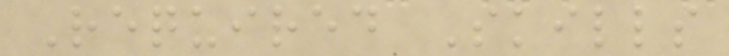Required Skills
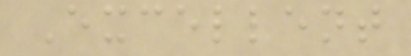Excellent
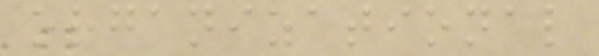organizational
